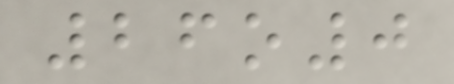26o0
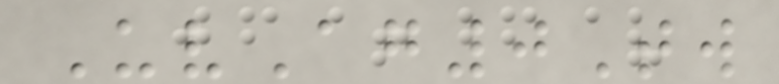UvAg0Tw
